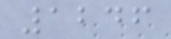1246
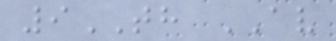9TH AV
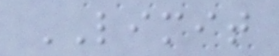LIMIT
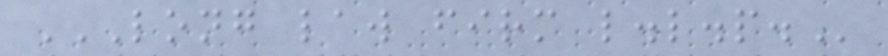LONG LAW FIRM L.L.P.
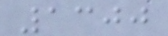1300
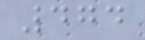474
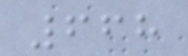668
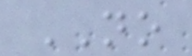NO
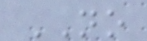NO
